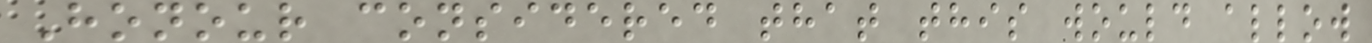Honour considered that this would allow
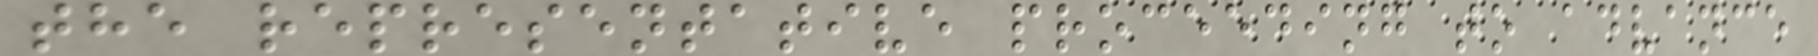the representative proceeding to advance
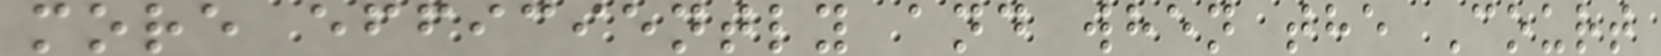more efficiently and when the Court
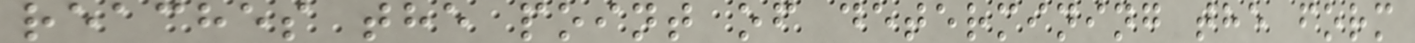reaches the point of determining the form
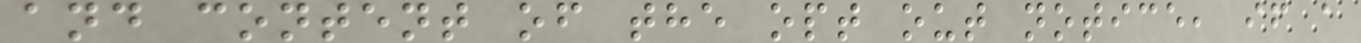and content of the opt out notice, if a
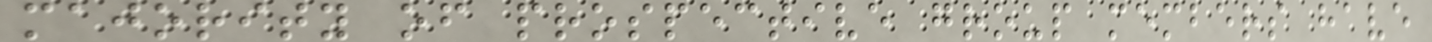majority of prospective group members have
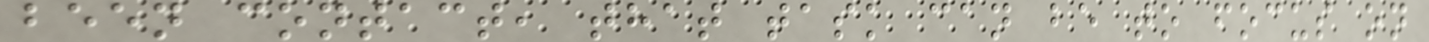been contact, that task can be to focus on
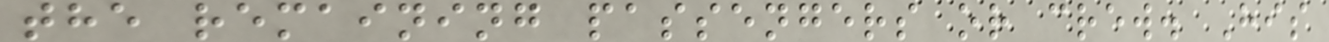the remaining passengers or crew. His
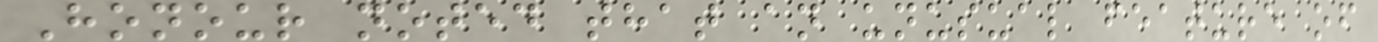Honour noted that an unusual feature of
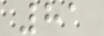81
